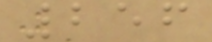256
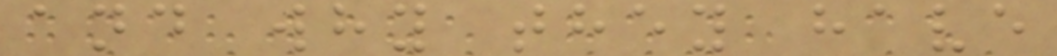and why they have
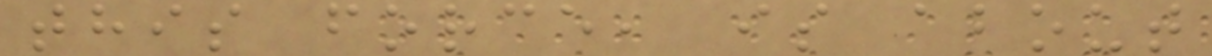this force, is about
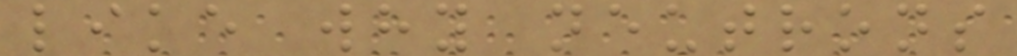like why neutrons
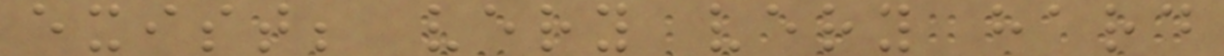exist; very very hard
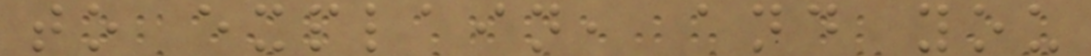to explain, and you
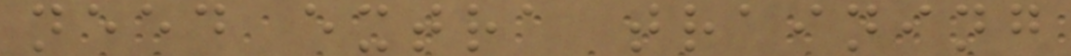need extra training
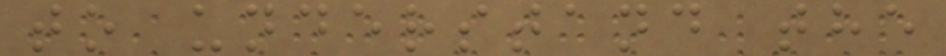to understand the
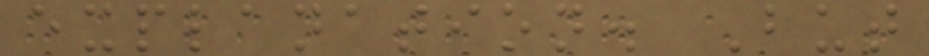explanation. But
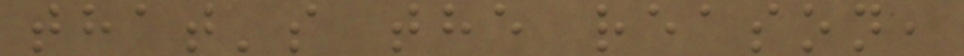that's the reason,
